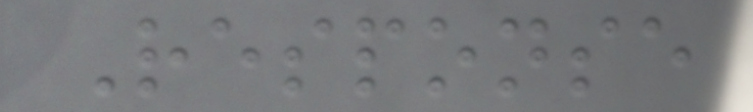Response
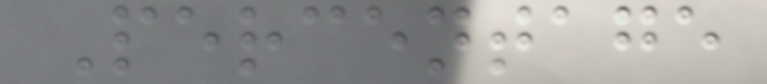Percentage
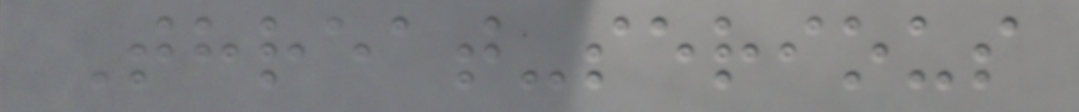Threat-serious
